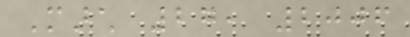March 27, 2006
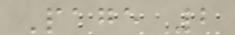Page 2
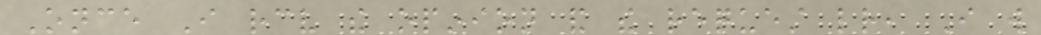Once I receive the opinion and the request letter, I will
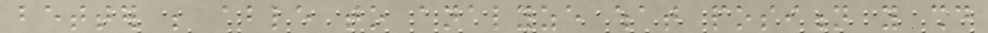better be able to analyze what position you should
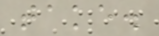take.
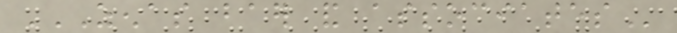ZENAS BAER AND ASSOCIATES
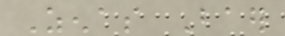Zenas Baer
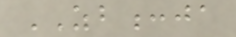ZB:ja
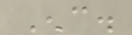Enc.
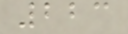223
